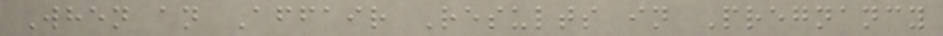When an Affair Results in Pregnancy
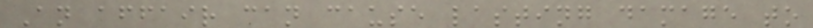An affair can cause lasting damage to
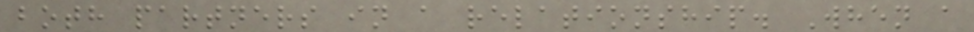both partners in a relationship. When a
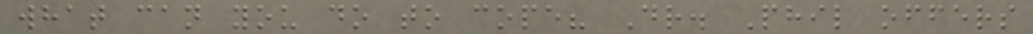what can you do to cope? Dr. Phil offers
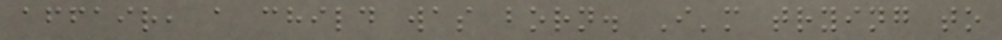affair, a child was born. I'm trying to
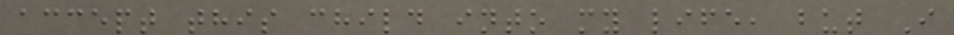accept this child into my life, but I
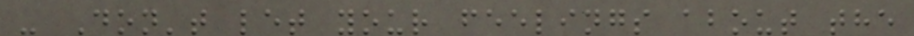- Don't let your feelings about the
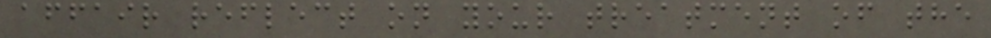affair reflect on your treatment of the
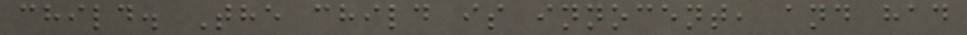child. The child is innocent, and had
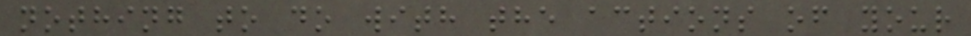nothing to do with the actions of your
